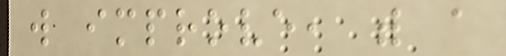will improve, with a
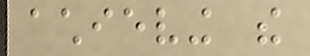achieving the
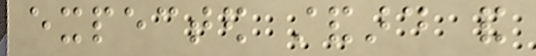expected standard and
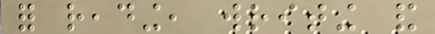for reading, writing and
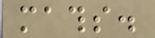maths.
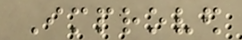Improved
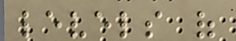levels of
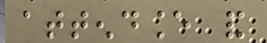attendance and
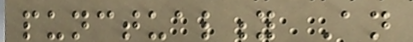punctuality An
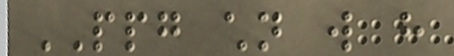PPG children will have
